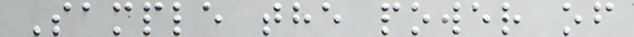Sample the power of
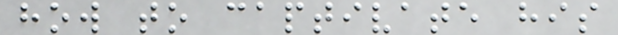how to captivate his
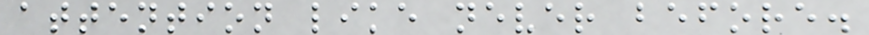attention like never before.
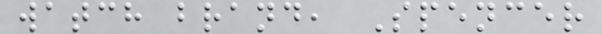watch brand, Spencer
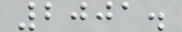2001.
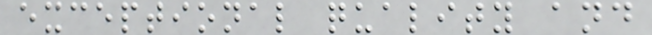exceptional quality and
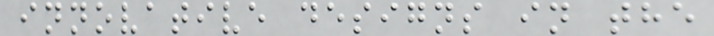innovative designs in the
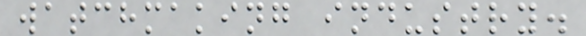watchmaking industry.
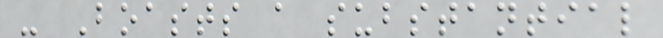- Boasts a substantial
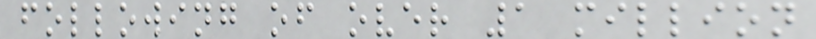following of over 1 million
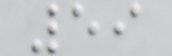59
